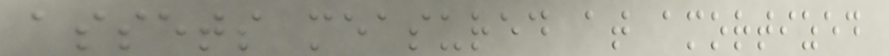assets measured at amortized
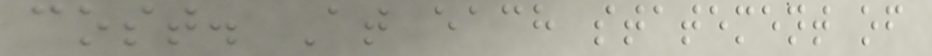cost. At each statement of
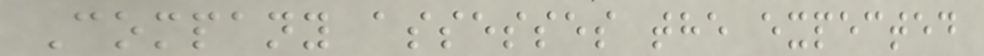Company assesses the expected
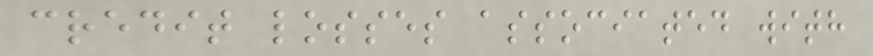credit losses associated with
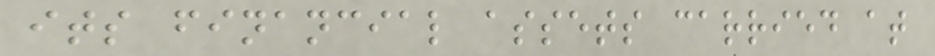its financial assets carried at
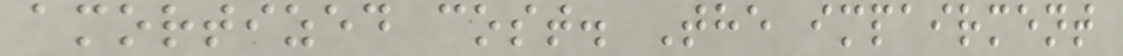amortized cost. The impairment
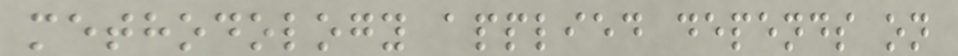methodology applied depends on
